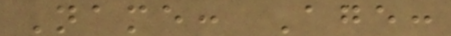Name: Age:
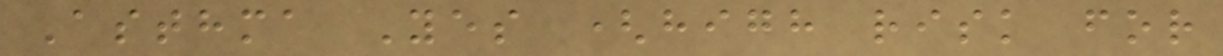Asthma Yes (high risk for
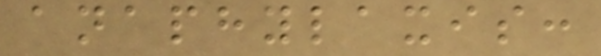anaphylaxis:
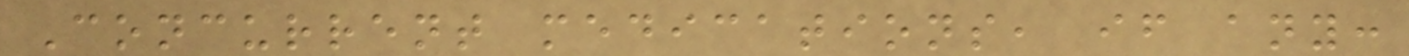Concurrent medications, if any:
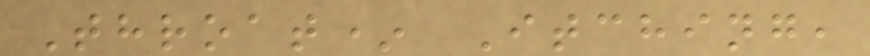Throat* Itching,
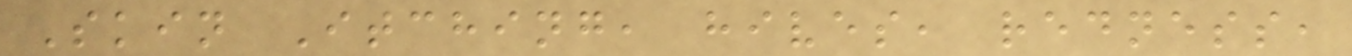Skin Itching, hives, redness,
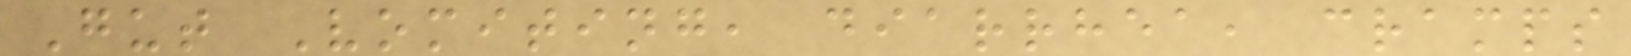Gut Vomiting, diarrhea, cramps
